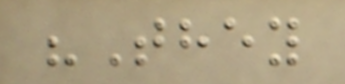"They
